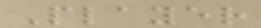Player
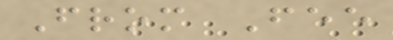From Fee
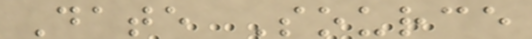Date Source
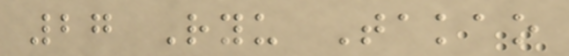27 Ryu Takao
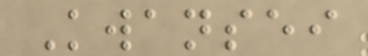Kwansei
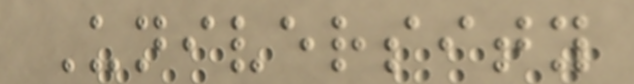University
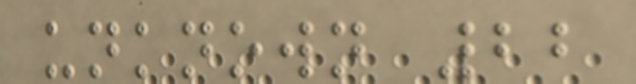unknown 22
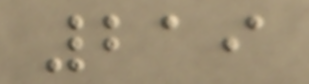219
